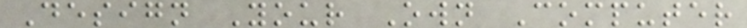Design Your Own Computer
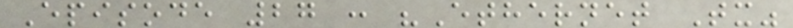Episode 27 : "Ethernet Tx"
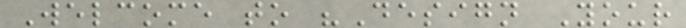Welcome to "Design Your
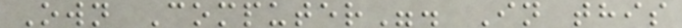Own Computer". In this
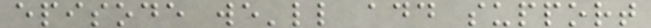episode we'll add support
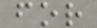for
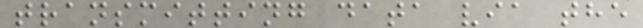transmitting data via the
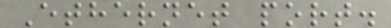Ethernet port.
